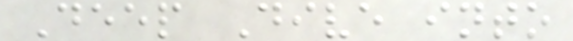Deep Dive into
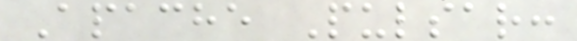Apache Pulsar:
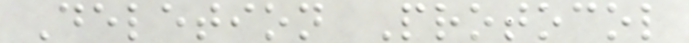Deletion Protocol
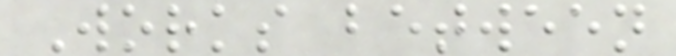Works between
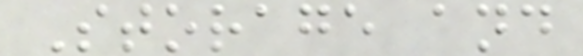Storage and
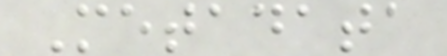Metadata
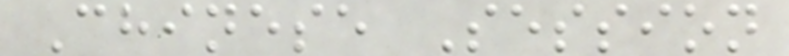Chinese Session
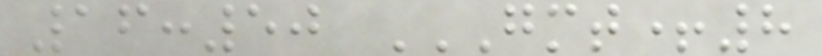16:50 GMT+8
